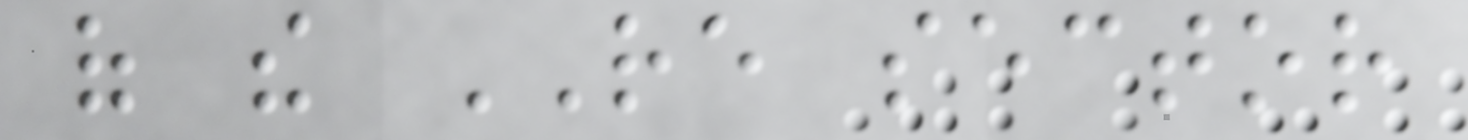of the RE sector
